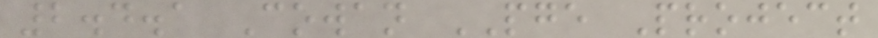2.4.1 Cowan PGE Project
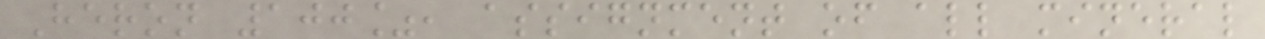Heron 100%, assignment of all mineral
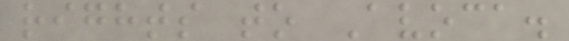rights to Avoca.
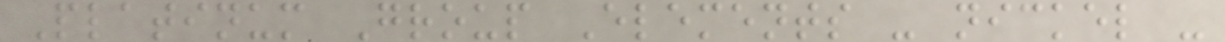Platinum Group Elements - nickel -
